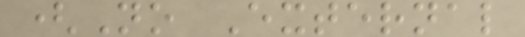(No External
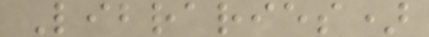Libraries)
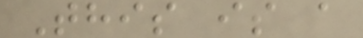This is a
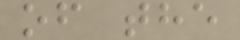of the
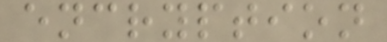encryption
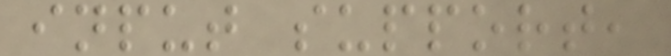input support,
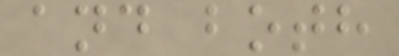and both
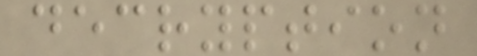decryption
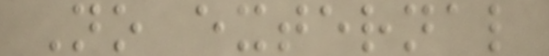No external
